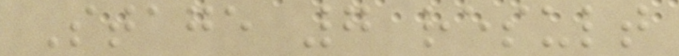Stage 7 result
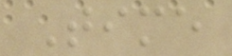Time
